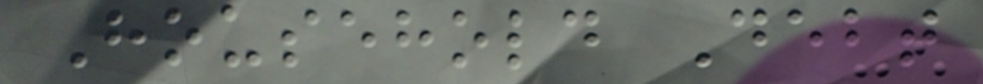Household Debt
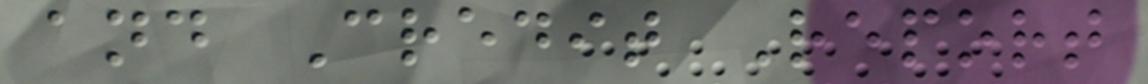and Credit Report
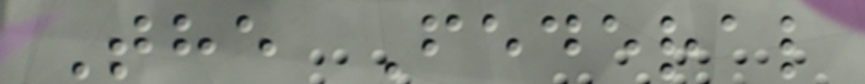The Federal
